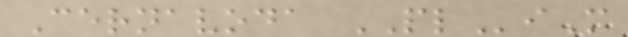Cernavoda PLiM
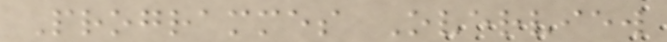Programmes Overview
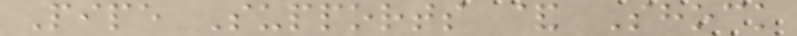Pipe Supports & Shock
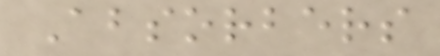Absorbers
